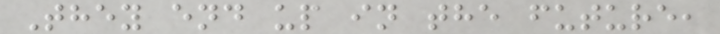They end up in the future,
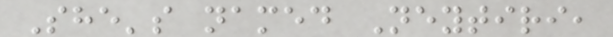She's named Neytiri,
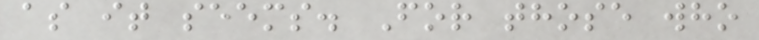as it seems. For those who
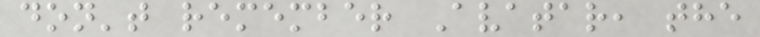don't remember Avatar, the
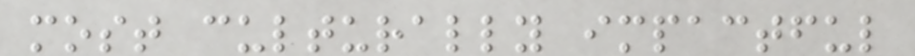most culturally impactful
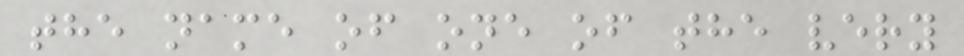the name of one of the very
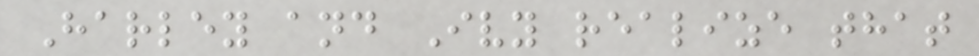Harley and Ivy realize that
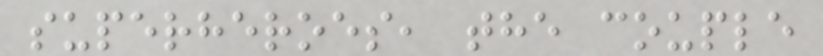superheroes, the couple
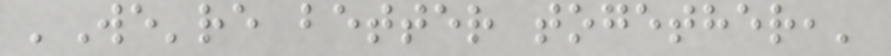'We're better together,'
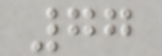77
